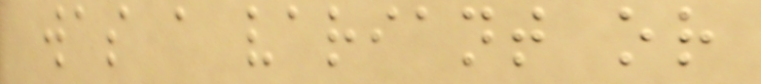was a variant or
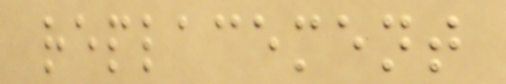replacement
